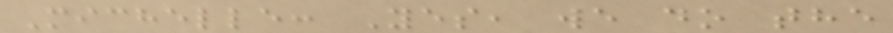Michelle: Yes, we do the
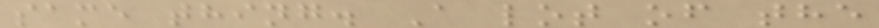same thing. A lot of the
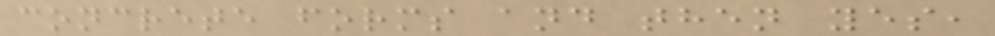concrete forms and then yes,
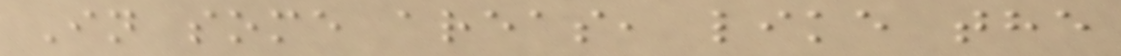In some areas, like the
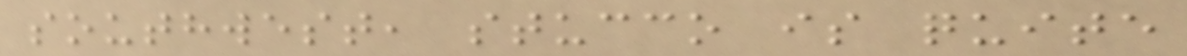southwest, stucco is quite
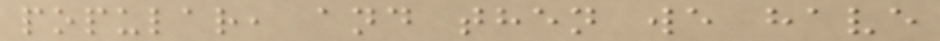popular, and then we have
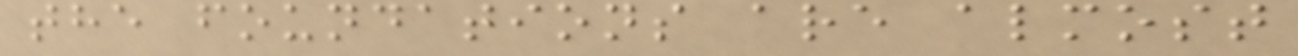the foundations are almost
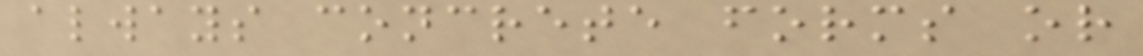always concrete forms or
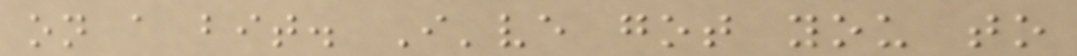on a bit. I've got you to
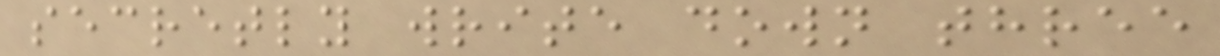secretly write down three
